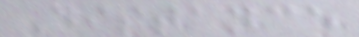Distance
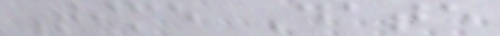Time Date
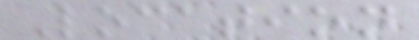Location
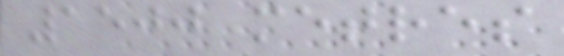1500 metres
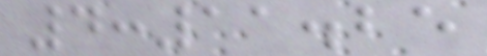4:11.25
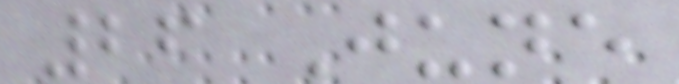26 June
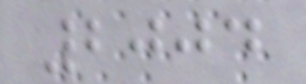2004
